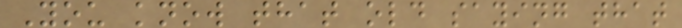You know that old saying that
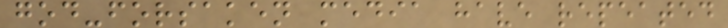god-forsaken media have repeated
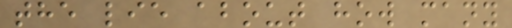the lie about how many
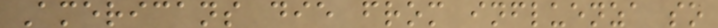Americans die from influenza so
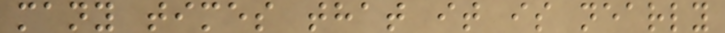many times that it is nearly
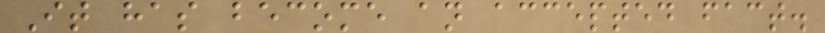It has become an accepted fact.
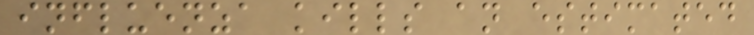influenza kills an estimated
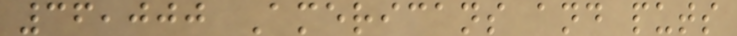36,000 Americans and puts
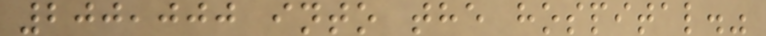200,000 into the hospital."
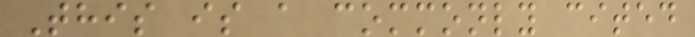This is a commonly cited
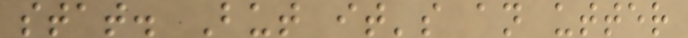stat. But it's an utter
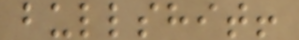bullshit!
